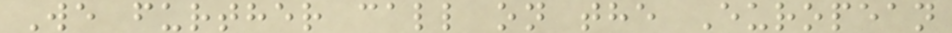We further call on the European
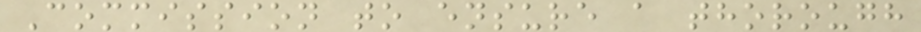Commission to ensure a thorough
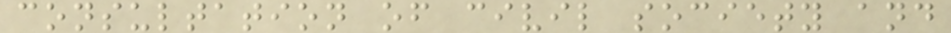consultation of civil society and
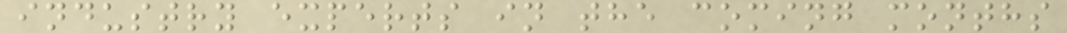industry experts in the coming months
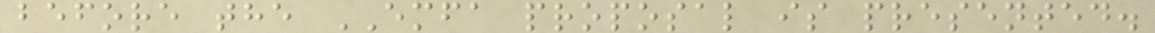before the EMFA proposal is presented.
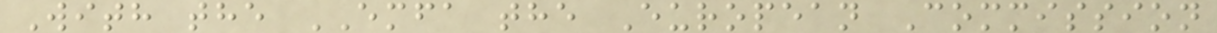With the EMFA the European Commission
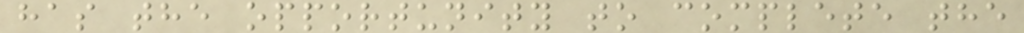has the opportunity to complete the
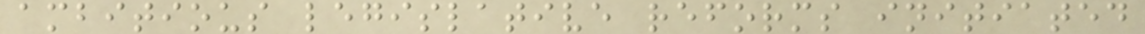ambitious legislative reforms initiated
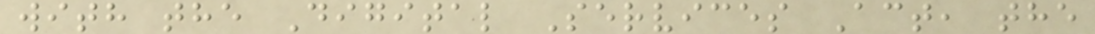with the Digital Services Act, the
